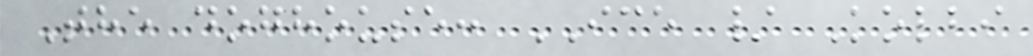The doghouse: ICE / Kolbi
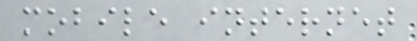mobile internet
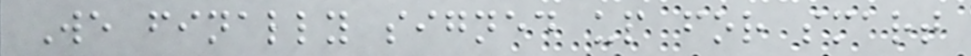We finally signed up for smart
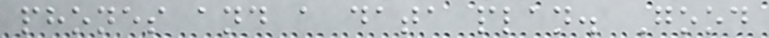phones and a data plan. Good
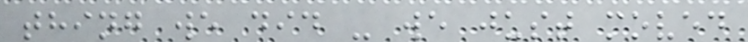thing we did - we just moved
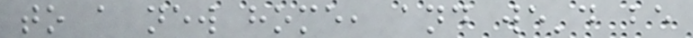to a new home, and we'd be
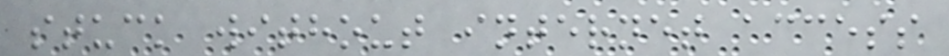stuck without internet access
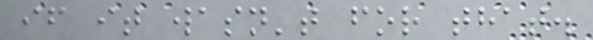if it wasn't for that.
